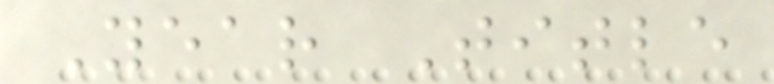Year Title
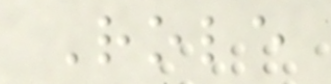Role
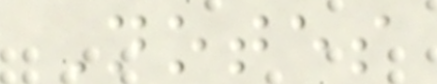Notes
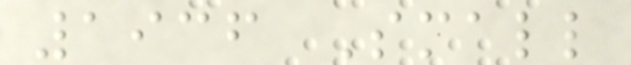1936 Small
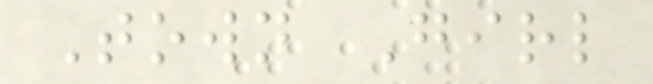Town Girl
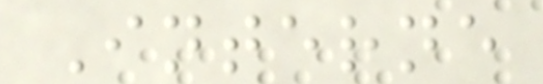Interne
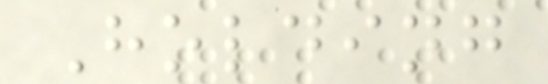Holding
